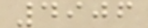4906
